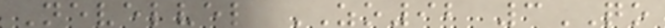Nevelvel ZO92 3QO
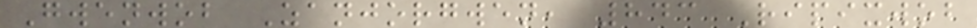Gwenwob Zanjorgwen, 843 Ripixwob
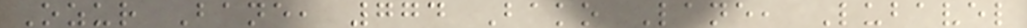Ozur Bane, 774 Bako Lane, Lubavel
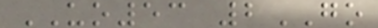UO53 2GO
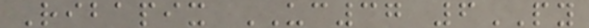Ribapix UC37 6PY
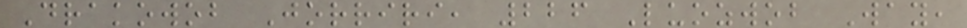Drakowob Jorriri, 226 Luozwob Way,
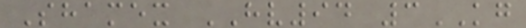Shamex HV94 3KG
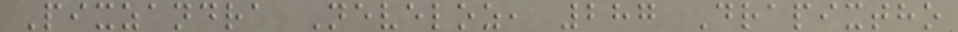Pixzandra Neveloz, 287 Drapixtho
